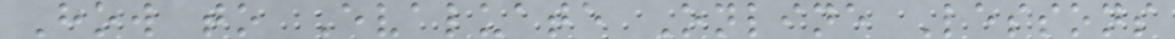How to Evaluate Online Lessons
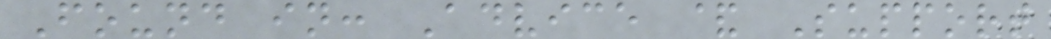Found in: Advice & Support
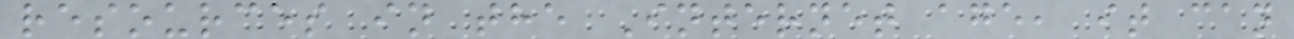resources in the Internet age, it can
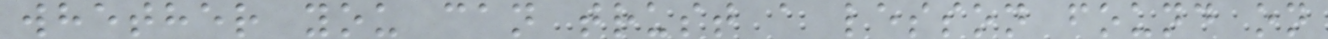whether you can trust a lesson found on
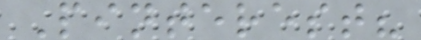Pinterest?
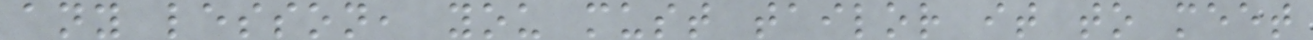any lesson, you must tailor it to meet
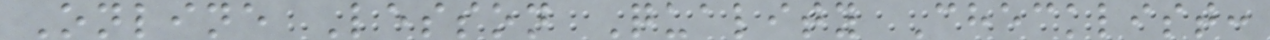Online Lesson Quality Checklist:
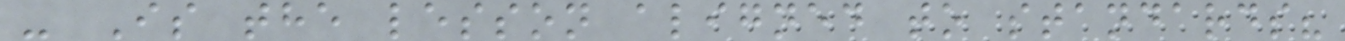- Is the lesson aligned to standards?
